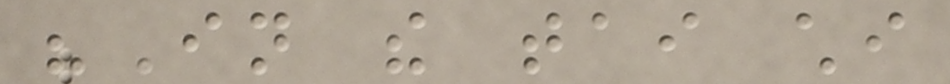"In the tai chi
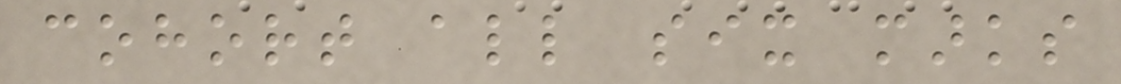cohort all six marks
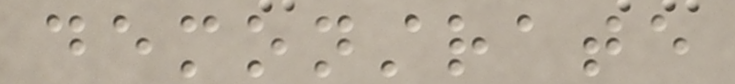demonstrate
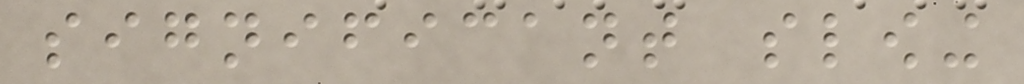significant slowing
